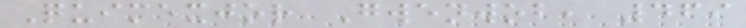Quimexjor Gwenwob, 469
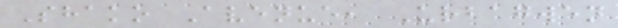Shako Avenue, Urbagwen
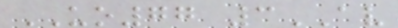UO77 3AV
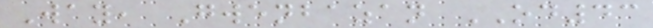Way, Gwenbazan OD43
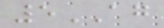5AG
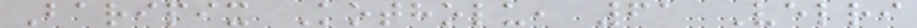Baripix Kotholu, 61 Velri
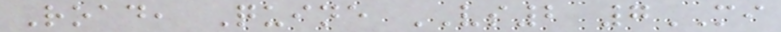Road, Quine VS2 7MI
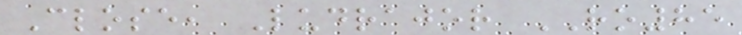Close, Ludrajor RO85
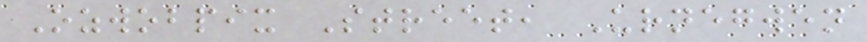Ozwobpix Street, Urnegwen
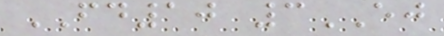FD10 3EJ
